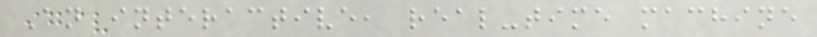An interactive, real-time machine
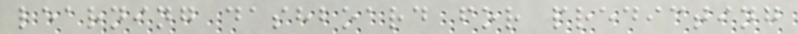learning dashboard for predicting
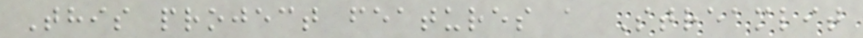This project features a Streamlit
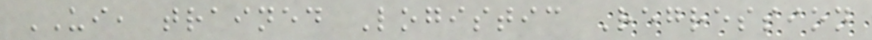UI, trained Logistic Regression
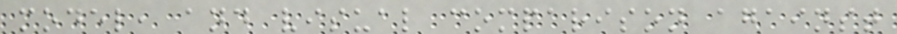model, and visual comparison against
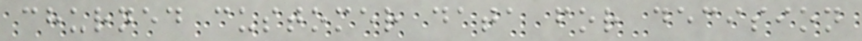churned customer data for decision
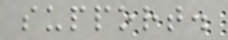support.
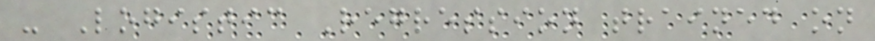- Logistic Regression trained on
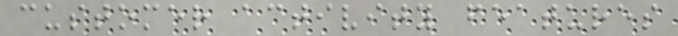customer activity features
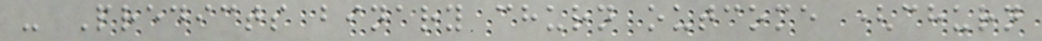- Predicts binary churn outcome (churn
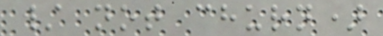/ not churn)
